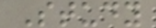Study
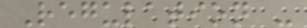Regulation -
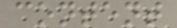content
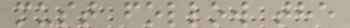must follow the
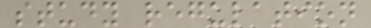study regulation
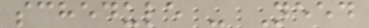schedule - Need
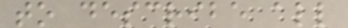to describe all
